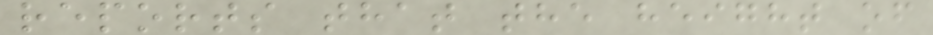reports that the height of
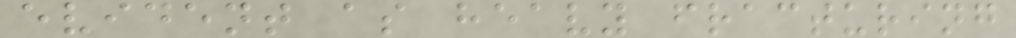evident as heavy fracturing
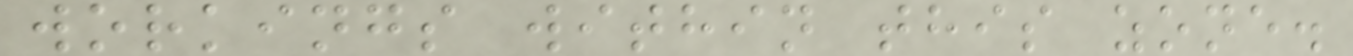workings within this zone.
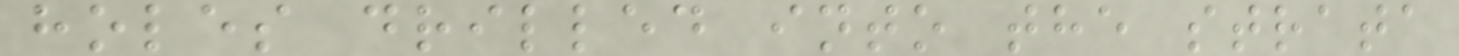holes drilled into the strata
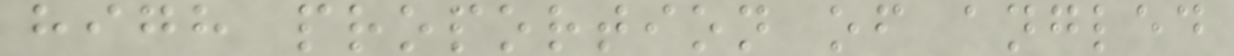high proportion of angled
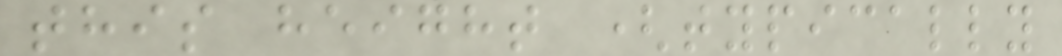this height (typically
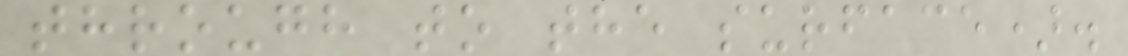through to the surface).
